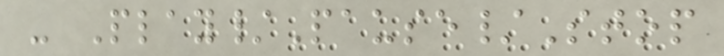- Play/Pause/Stop
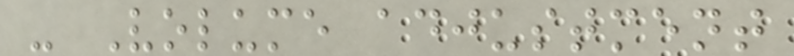- Volume adjustment
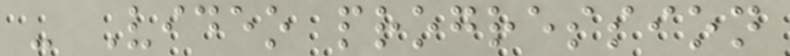- Video progression
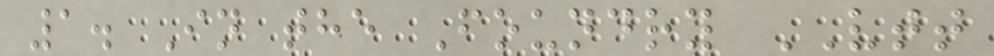1. In the Foundry VTT
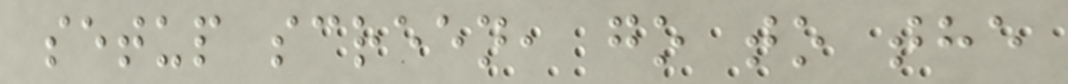setup screen, go to the
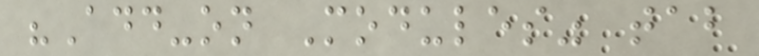"Add-on Modules" tab
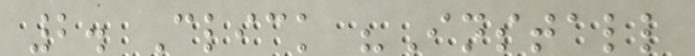2. Click "Install
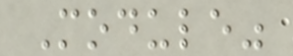Module"
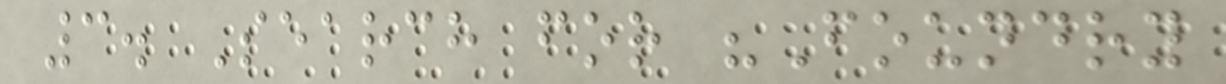3. Search for "Foundry
